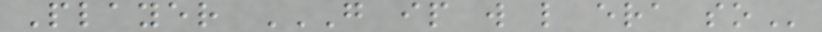Player G IP W L ERA SO
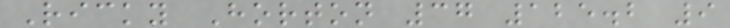Ricky Horton 37 125.2 9
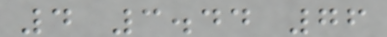4 3.44 76
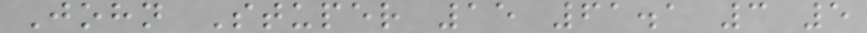John Stuper 15 61.1 3 5
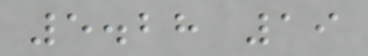5.28 19
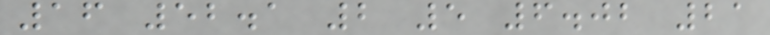16 52.1 2 5 6.02 21
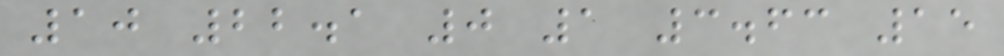10 22.1 0 1 3.63 15
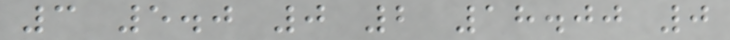3 5.0 0 2 18.00 0
